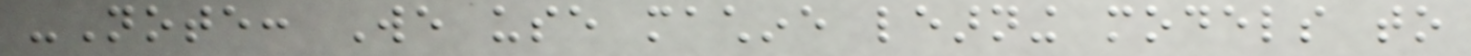-Note: We use machine learning models to
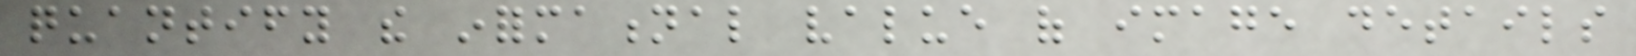quantify the informational value of image details
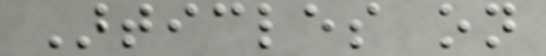Articles on
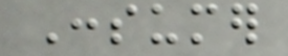Consumer
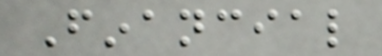Financial
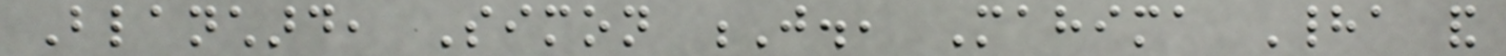Blanchard, Simon J., Mahima Hada and
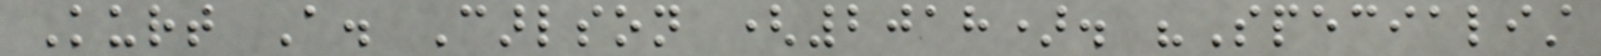Kurt A. Carlson (2018). "Specialist
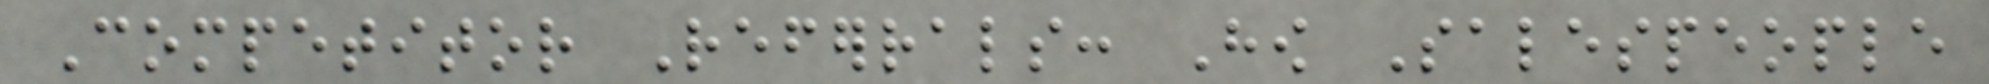Competitor Referrals: How Salespeople
